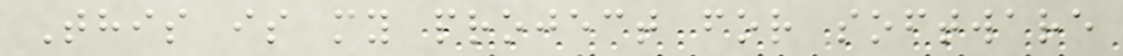This is my project for software
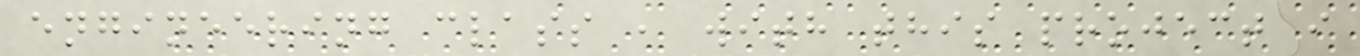engineering class , with this project i
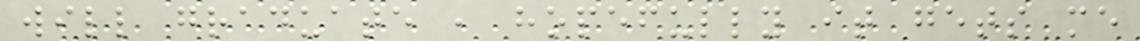will graduate , hopefully it gets me
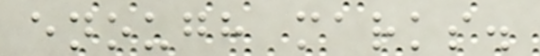enough marks.
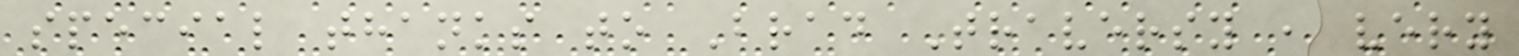special thanks to Brad Traversy , very
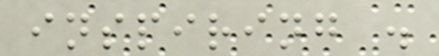inspiring .
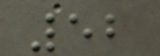52
